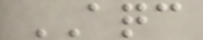AQC
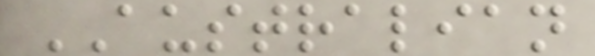AUSTRALIAN
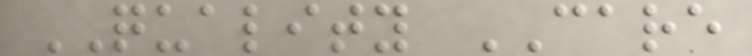QUALITY CARE
